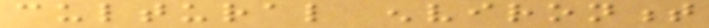cultural environment
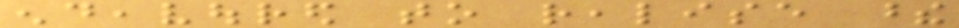endeavoured to realise these
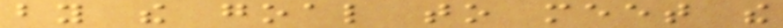by the goal to meet the
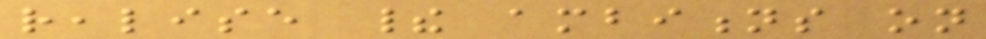realise their ambitions on
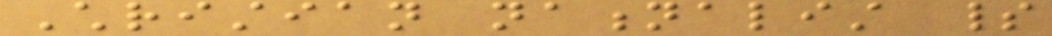Christian nationalist spirit
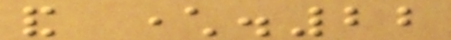and character.22
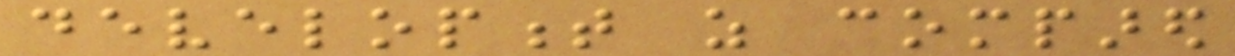development as compared
